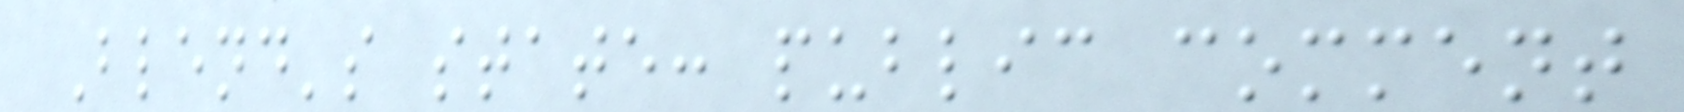Blend's state: public comment
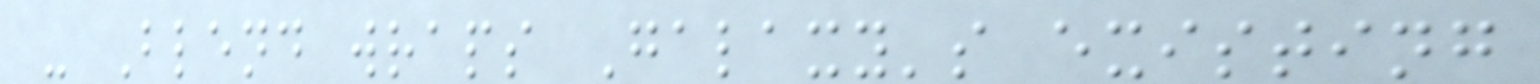- Blend wraps Galaxy's existing
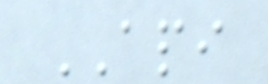API
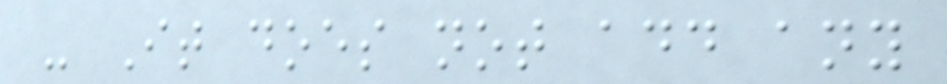- It does not add any
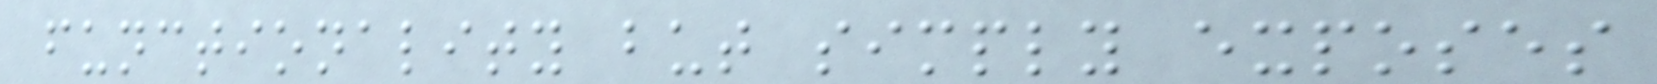functionality but simply exposes
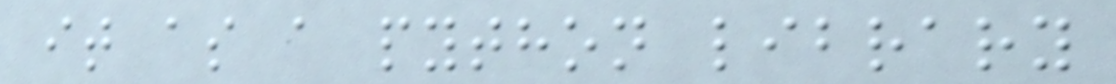it as a python library
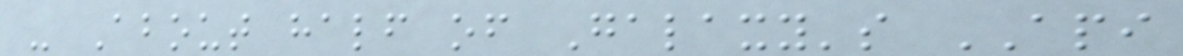- About half of Galaxy's API
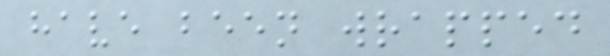have been wrapped
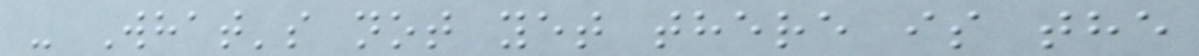- What's not yet there is the
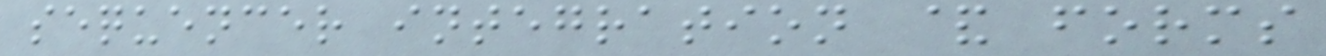sequencer integration & forms
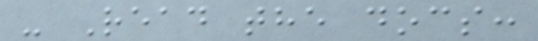- Read the docs:
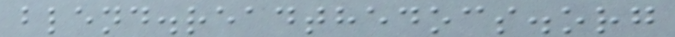blend.readthedocs.org
